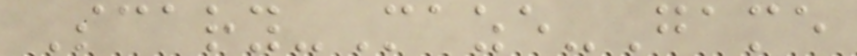Scary-Maze-Game
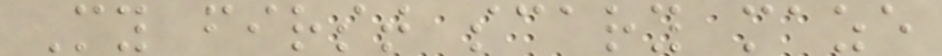My first scary maze
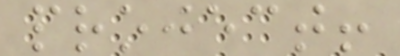project!
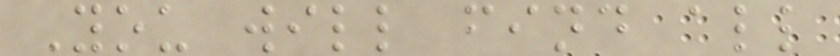You will find all
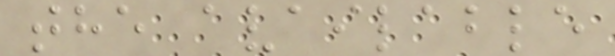the available
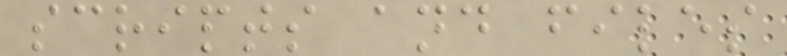scripts and files
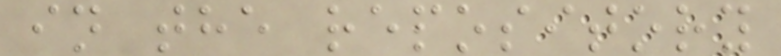in the repository
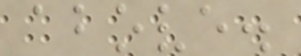above.
